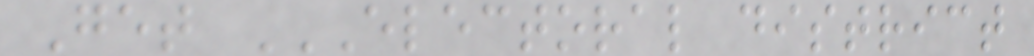Get ELECTORAL DISTRICT
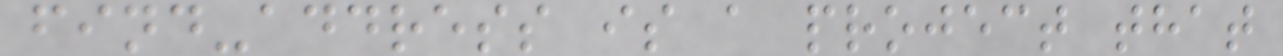find-address is a project that
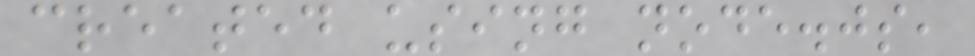created using node.js,
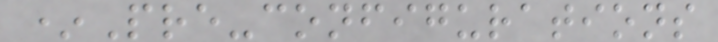*Pre-configurations
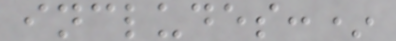includes:*
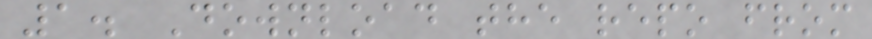1. Download the repo from
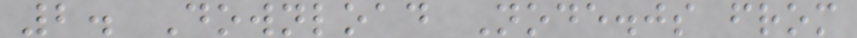2. Download Node.js from
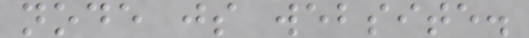node js website.
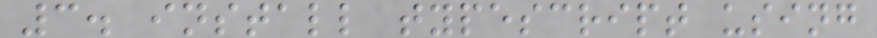3. install typescript using
